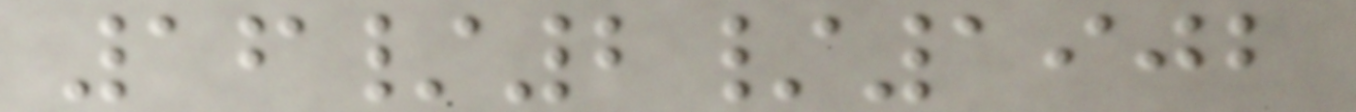16/2/1902
